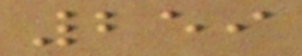259
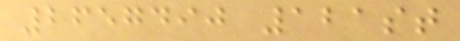2657490 121st
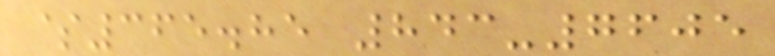$365.85 843-7605
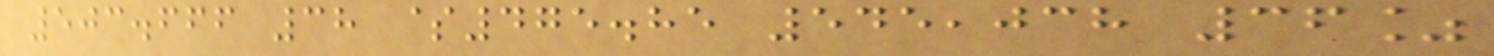503.666 38 $475.85 545,038 36%
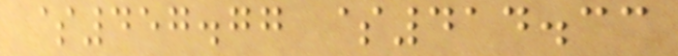$457.77 $414.33
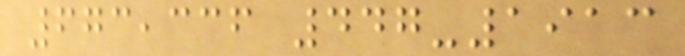673,336 447-1913
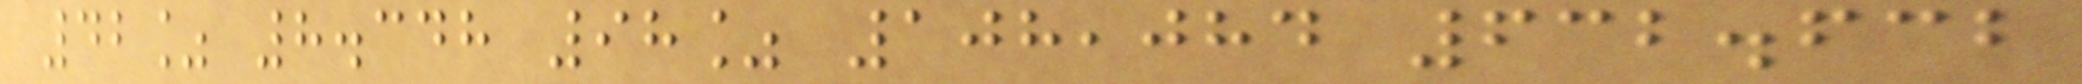42% 8.348 98% 108,084 632.632
